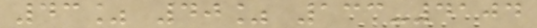43% 40% 133-4104
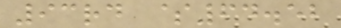93rd $64.52
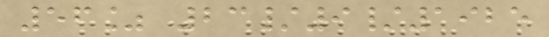56% 23/9/1925
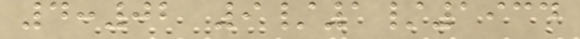4:02 9/1/1934
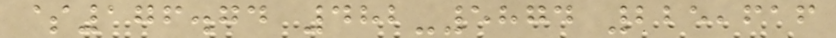$176.74 482-5874 225,616
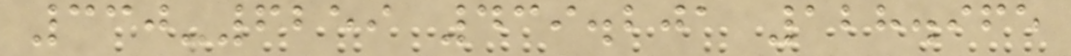330-6259 439.201 128.965
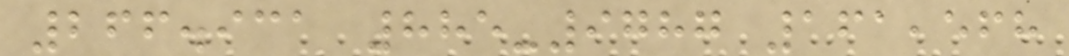266.931 885-9787 161,568
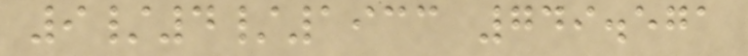9/4/1933 749.571
